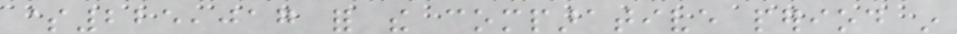$225,017 for the comparative period in
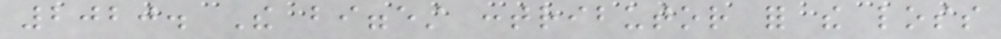2020. The biggest contributor for the loss
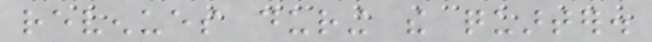revenues during the quarter.
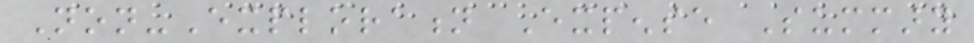Non-Exploration Expense Summary
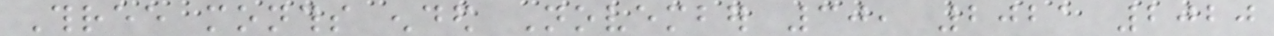Three months ended November 30, 2021 2020
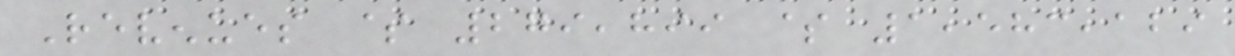Revenues $ 279,899 $ 1,583,129
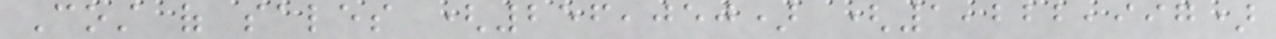Cost of sales (256,050) (1,222,997)
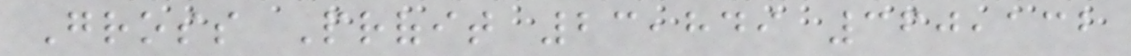Gross Profit 23,849 360,132
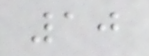10
